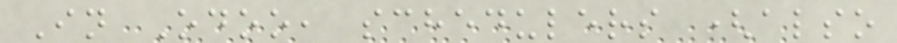In Odoo, schedulers (also
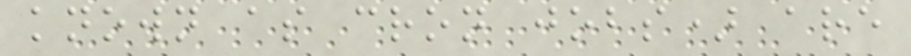known as cron jobs) are
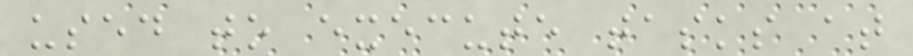used to execute tasks at
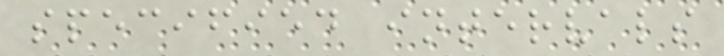specified intervals
